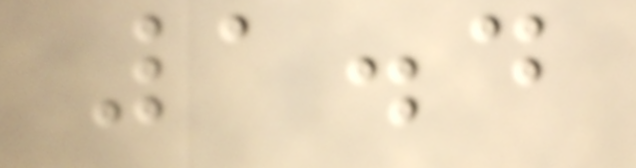1.4
